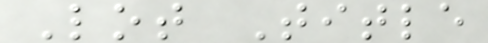Lot Title
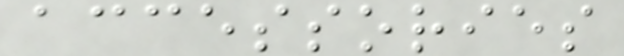accessories
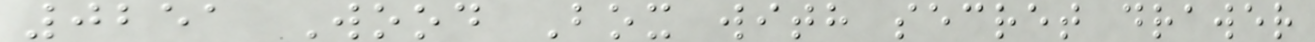0251 Wood Box with secret drawer
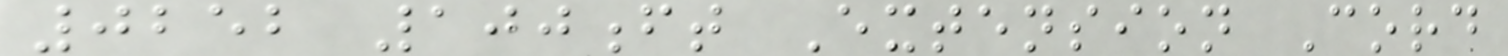0252 100ft Extension Cord
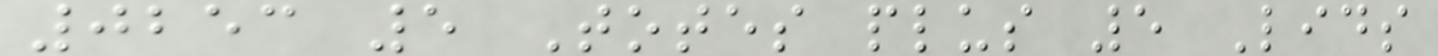0253 5 Totes plus 5 Lids
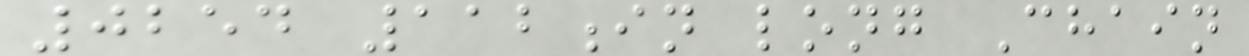0254 112in long Chain
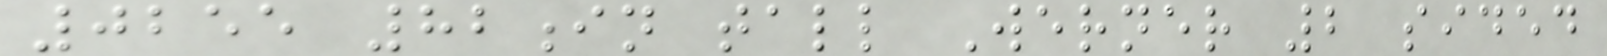0255 82in tall Werner 2 sided
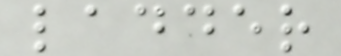ladder
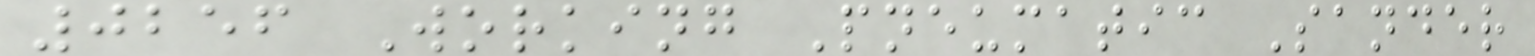0256 Working Pneumatic Sander
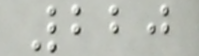220
